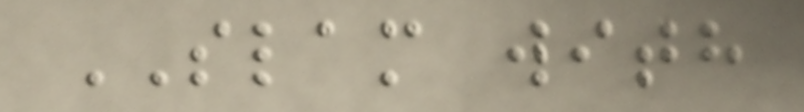SLAM with
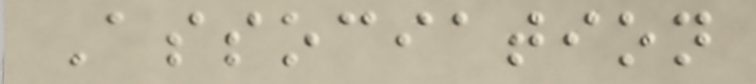Association
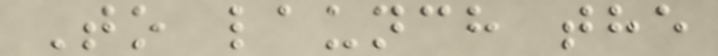To launch the
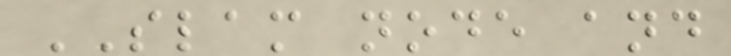SLAM node and
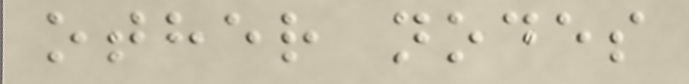other nodes
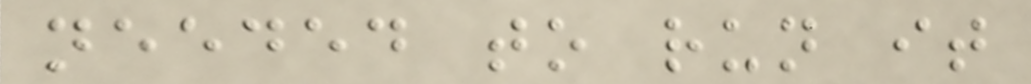needed to run it
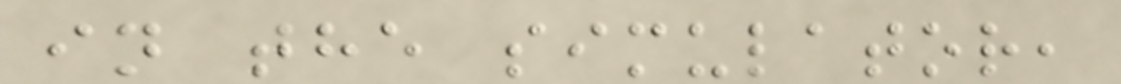in the simulator,
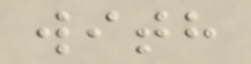with
